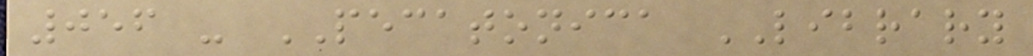056 - PECATONICA LIBRARY
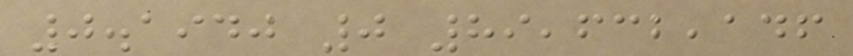0.1940 0 89,632,146
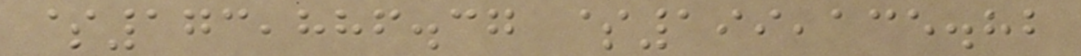$173,886.37 $199,135.82
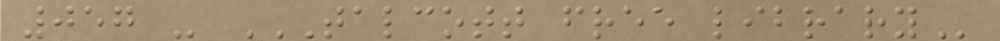057 - TALCOTT FREE LIBRARY
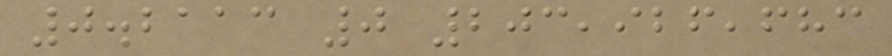0.2113 0 203,926,683
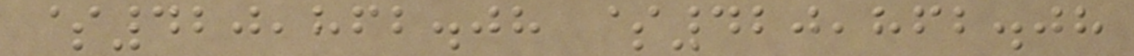$420,862.08 $420,862.08
